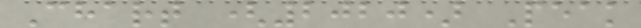Chart (2020) Peak
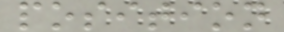position
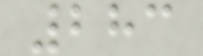283
